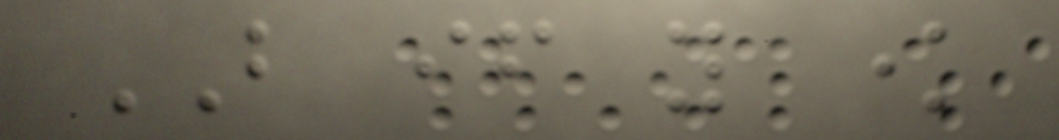BUT if you know
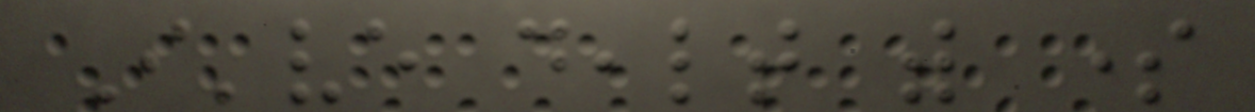I've dealt with some
